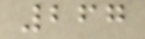267
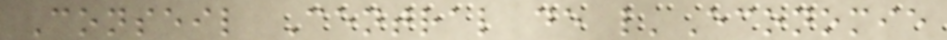Conseil Central de l'Economie
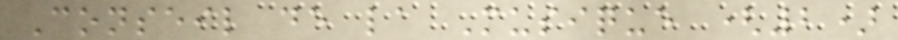Conseil de la Musique (2)
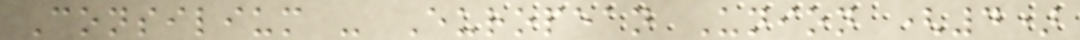Consilium - European Union (4)
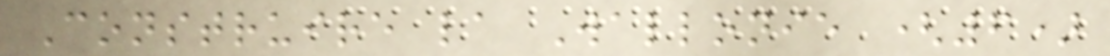Construire la Wallonie (6)
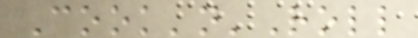Cook'n'Roll
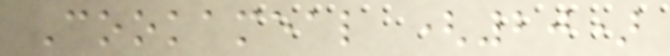Cookameal (20)
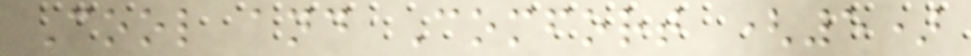Cool and Comfort (5)
